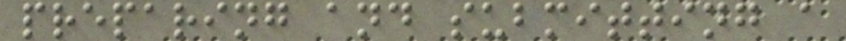preparing and submitting a
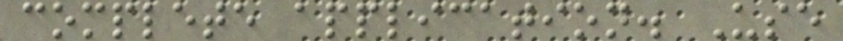complete application. Use
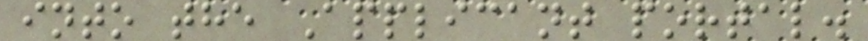into the Applicant portal.
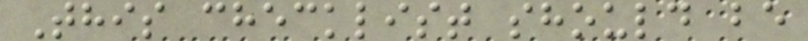This checklist should be
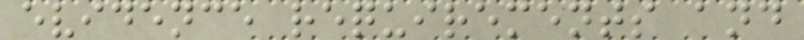evidence requirements and
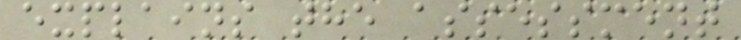explains the assessment
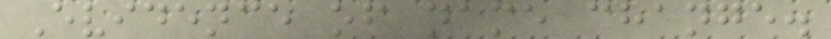Evidence of name change.
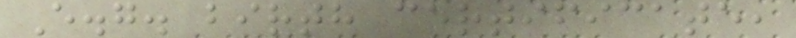E.g. birth certificate,
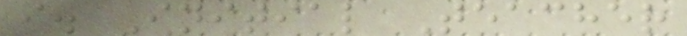i. Initial Teacher
